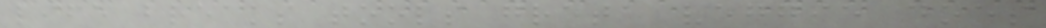life breaks tools greta veggie does
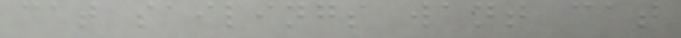cat sailings want cat
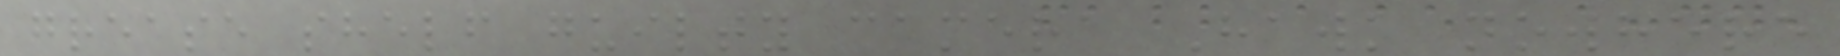grease shelf guilty camera Hawk nowhere
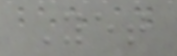Yet
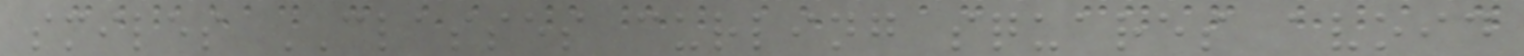smiles CLASSES curling squares avoid
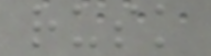rusk
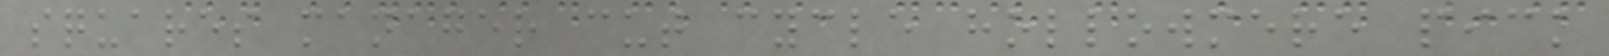squares manager cut cycle hollowmere pick
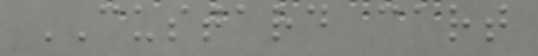CUSTARD cart
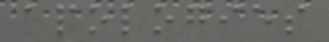apologies
